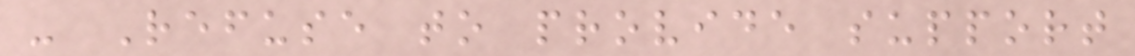- Refuse to provide support
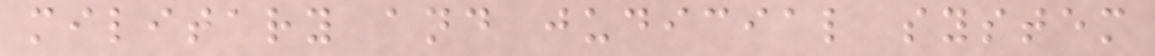military and judicial system
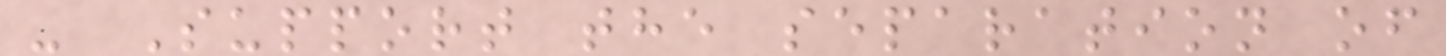- Support the separation of
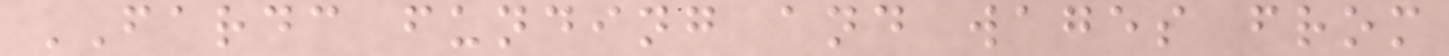FARDC funding and wages from
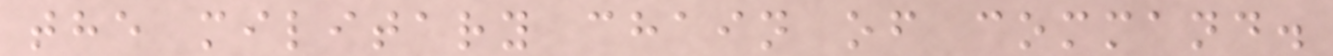the military chain of command.
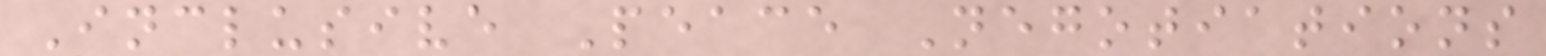Inclusive Peace Negotiations
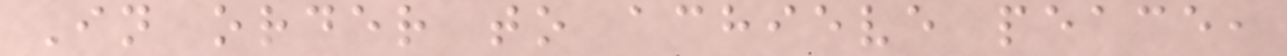In order to achieve peace,
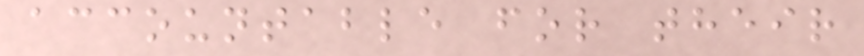accountable for their
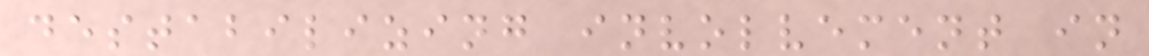destabilizing involvement in
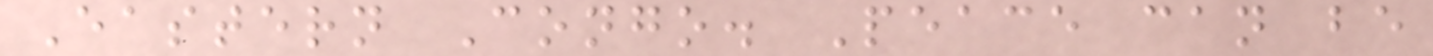Eastern Congo. Peace can be
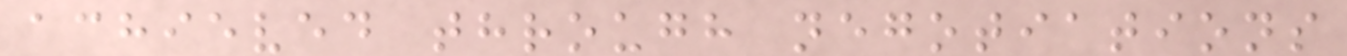achieved through negotiations
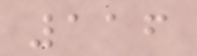116
